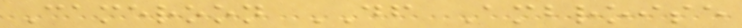Cameroon DF Ambroise
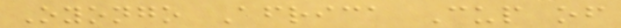Oyongo Africa Cup of
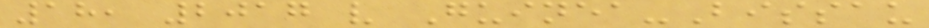18, 2017 v Guinea-Bissau
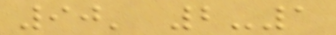90' 2-1
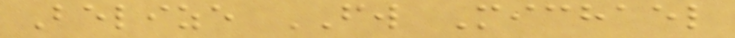Belize FW Michael
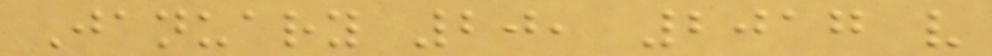January 20, 2017 v
